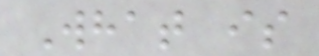What is
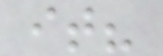it?
